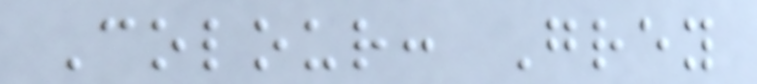Colour: Grey
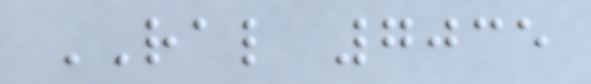RAL 7035
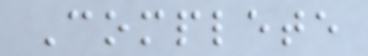Complete
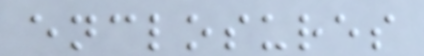enclosures
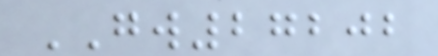GW27202
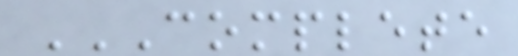COMPLETE
